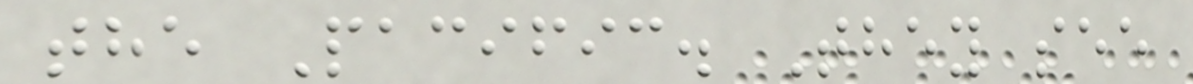the Pacific. They see
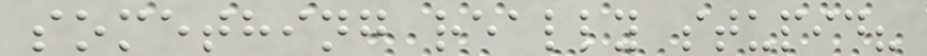something really stupid?
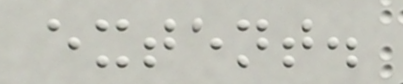extent.
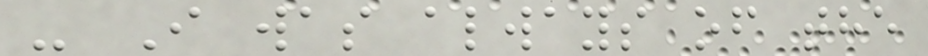- I was always of the
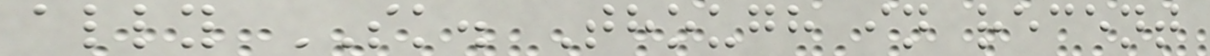ally SK. Though in recent
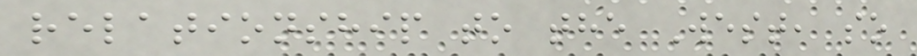relationship to the West, so
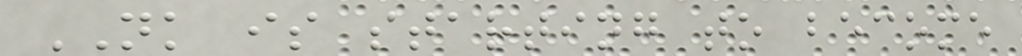NK is starting to become
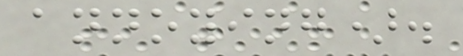annoying).
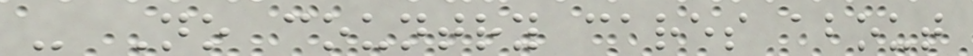- No country cares about
